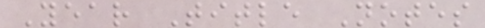Year Title Notes
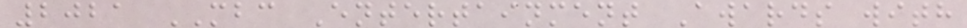2021 MBC Entertainment Awards with
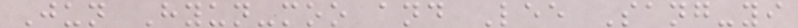Jun Hyun-moo and Lee Sang-yi
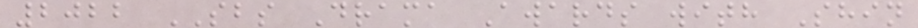2022 SBS Drama Awards with Shin
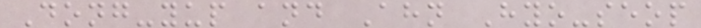Dong-yup and Ahn Hyo-seop
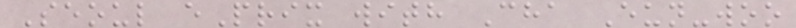Seoul ePrix with Cha Eun-woo
